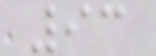93
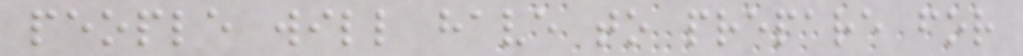people will have to prepare for
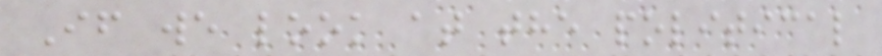If we look at the political
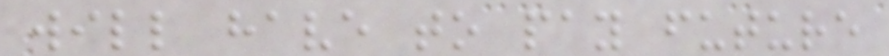will have to pay future
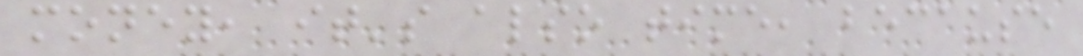money, it's also time, because
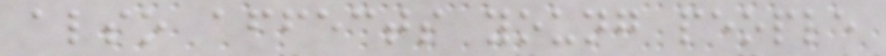also affects young people
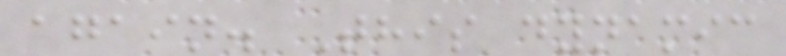again. This dynamic
